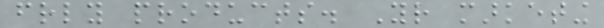friendly products. Your marketing
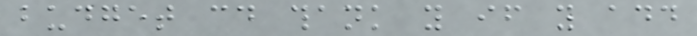budget could thank you if you add
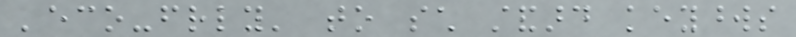'eco-friendly' to such standard keywords
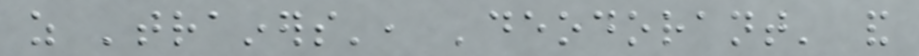as 'trainers', 'deodorant' and
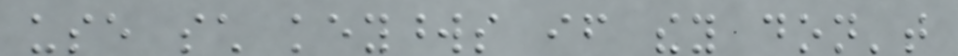use such keywords if they don't
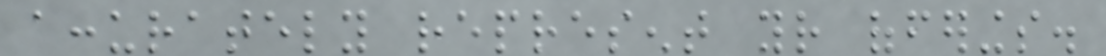accurately represent your offerings.
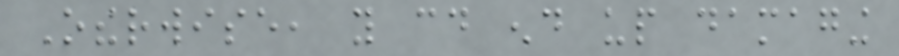Otherwise, you could end up damaging
